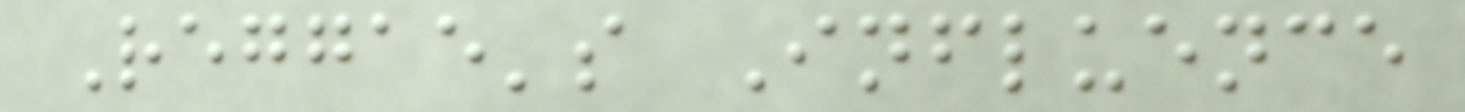Reggae's Influence
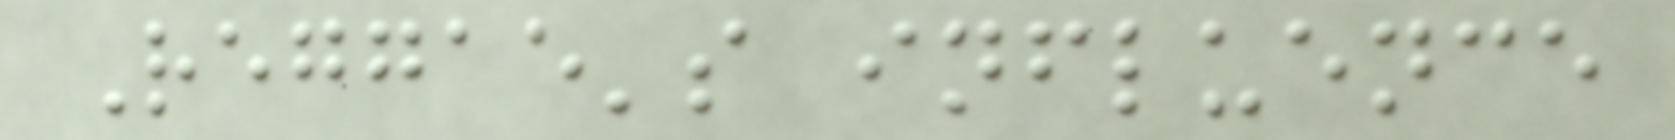Reggae's influence
